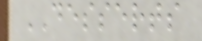DESSERTS
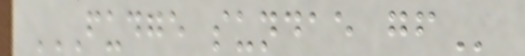FUDGE SUNDAE GF
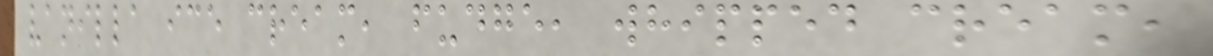vanilla ice cream, fudge, whipped cream,
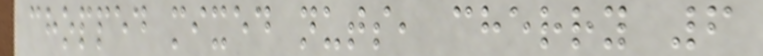chopped mixed nuts, cherry 6
